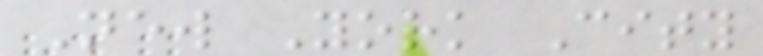New York City
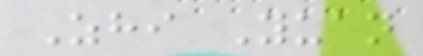Zhi Yuan
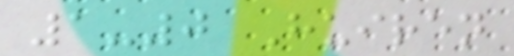1-0 Huiren
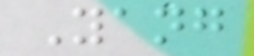Yang
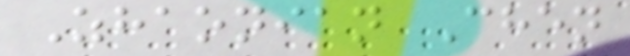Zhaonian Chen
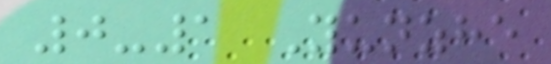0-1 Yunzhe
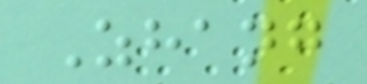Zhang
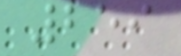259
